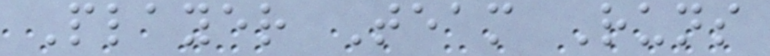Player Team Runs
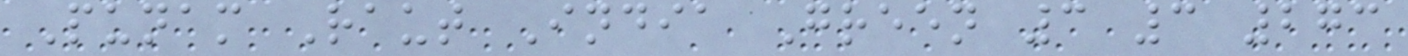Punam Raut India Green 3 3 273
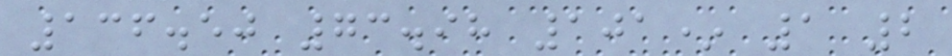136.50 73.98 101* 1 2
